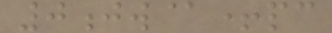0jw@+pc
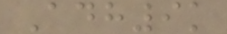Adh9k
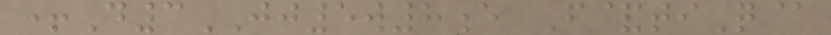+D3JJ5w8e F&tiQ@
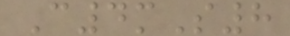C4mS8
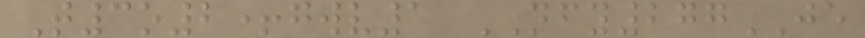T3o2+gwv1 NFY277JE
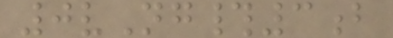0vNg#3b
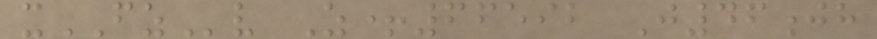xFZv Z+66592 J46jh
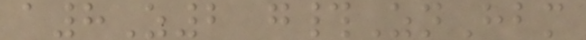a8Z2 g#ZnHbm
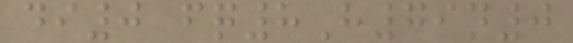di0 fq8H79n0
